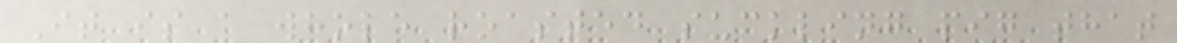It is a whole roasted suckling pig that
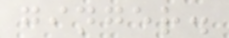ginger.
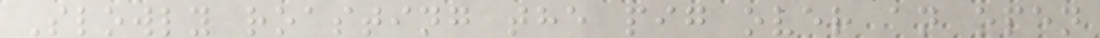Slowly roasting the pig over an open
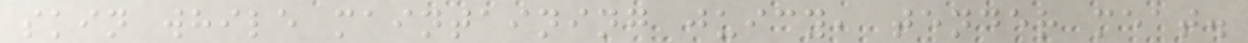skin while maintaining juicy, tender meat.
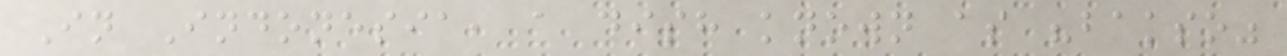In Indonesia, a dish known as "bakso"
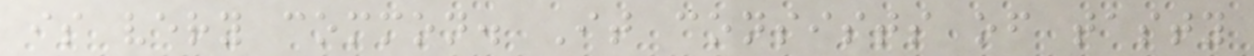is very common. It consists of tasty
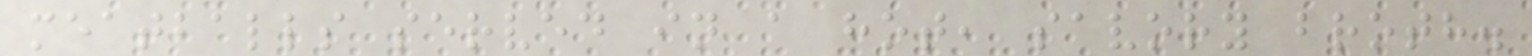meatballs served in a hot, savory broth.
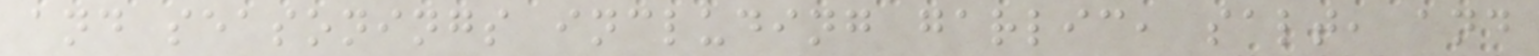and seasonings including garlic, salt, and
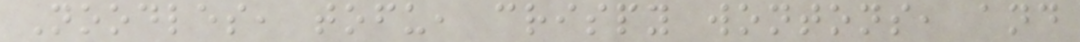Noodles, tofu, crispy wontons, and
